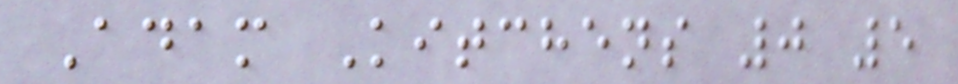Adam Kitchens 0 5
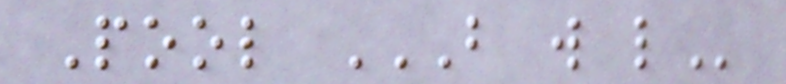Pool B W L
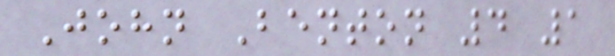John Benton 4 1
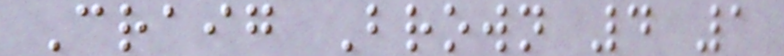Craig Brown 4 1
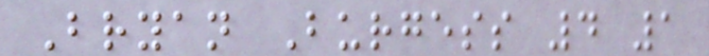Bryan Burgess 4 1
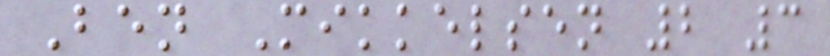Ben Mikkelsen 2 3
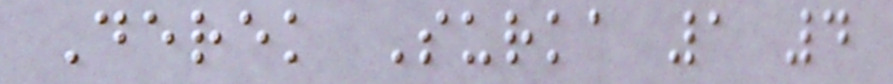Derek Surka 1 4
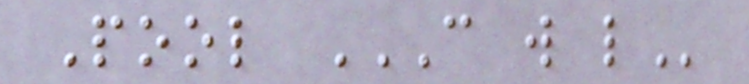Pool C W L
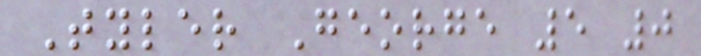Tyler George 5 0
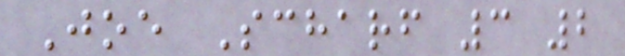Joe Scharf 3 2
